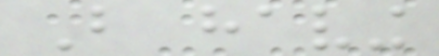But having
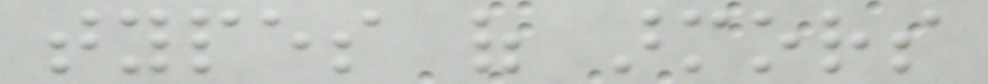types of armors
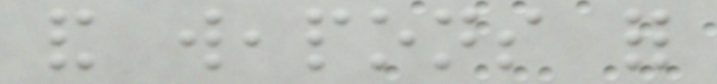and weapons for
